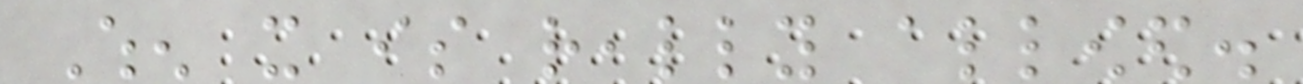When it is really allowed.
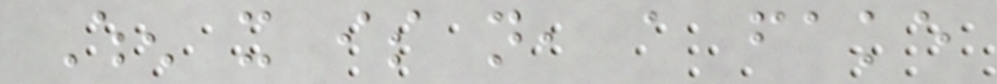When it is not, a fake
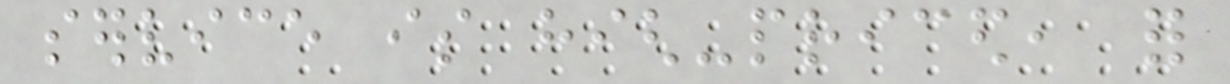service is high-priced, for
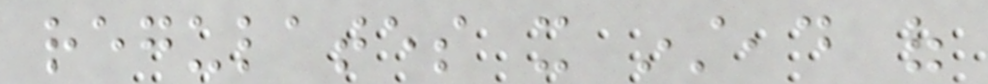regulates it instead of
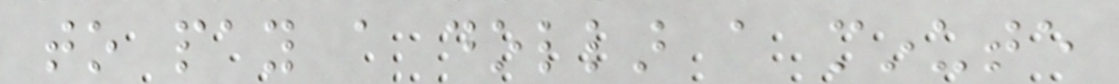to pay a dollar a minute
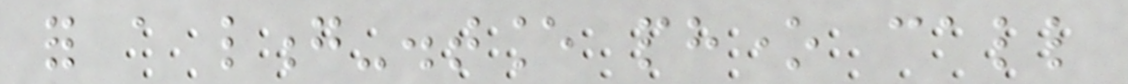for a long-distance phone call
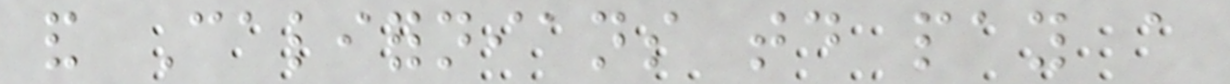and Californians today pay a
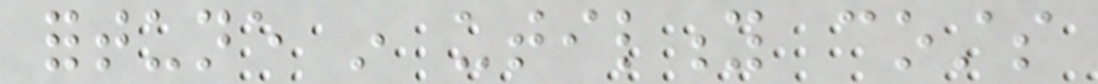fortune in utility costs
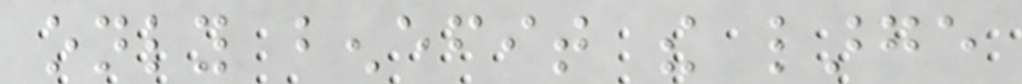only benefit the large
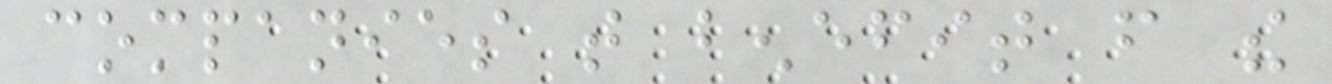companies that benefit from the
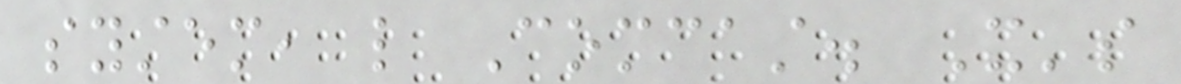system, like Comcast. It's
